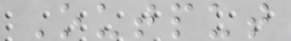Output
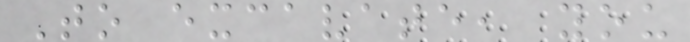To excavate, you
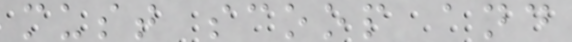must scoop and
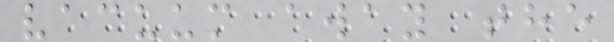vacuum away the
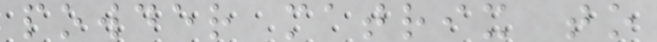powder matrix to
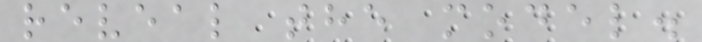reveal the model.
